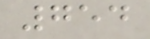754
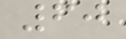60
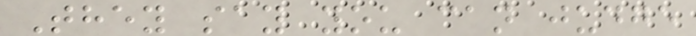They say you can judge
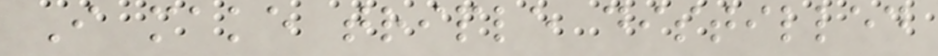I make triple distilled
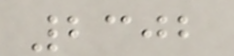2302
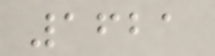1621
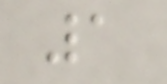1
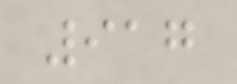917
